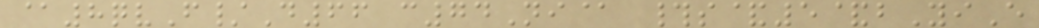@8qvF/D66 c74Ni@ #s&5&bYiE
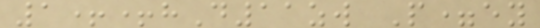1++hD11zw P=ey
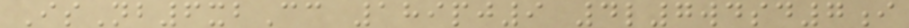IsNb6xbCc 189pj9 4l7wdsd7i
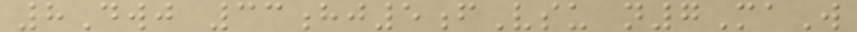8Dwj 33hj5fVsu n7MaW
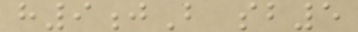h9jB sb5
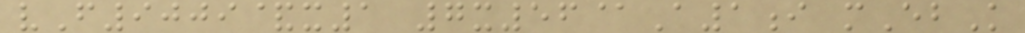vF9009&x1 7x56@A1i mEbK
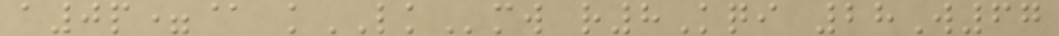a0p=@ kLKmw r8Kqi 28W67
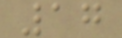17
